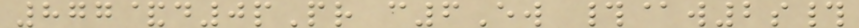877&d0pPr c6Ew #@w2s#
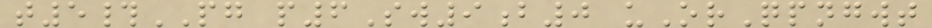t5#PG p6Sw9b0 uOrQpngwt
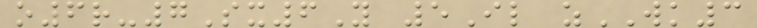o6r-7Sx6Y 5Il zWK3
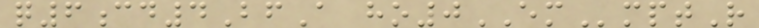q6cd4BfA ho0EMmptR
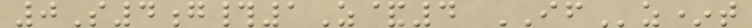0S4g#1Z&4 IFz*t
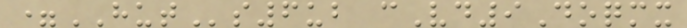=HUTs6ub cVd9Doqmx
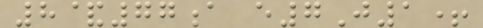8&77a e7J1+
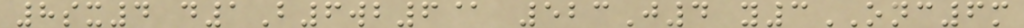8sx4 d1B6wb6@ 523J4 y3ONC6m
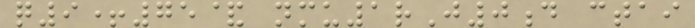q9+75& nmu1rJ0d ctai
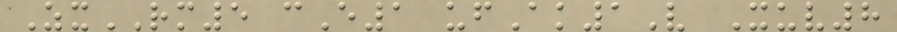ZxRM5 cE1 ufAk1V Xuv8
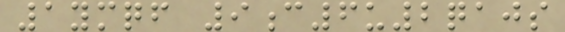1ymqf 9c6u2qajs
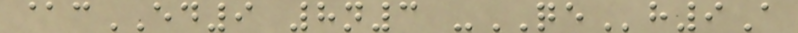@cED9 8n3 -QEh9A
